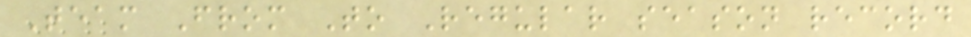Team From To Regular season record
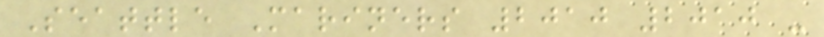Seattle Mariners 2010 2010 -
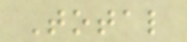Total
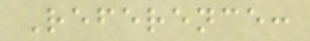Reference:
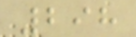298
